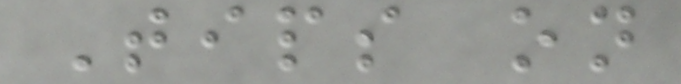Tips on
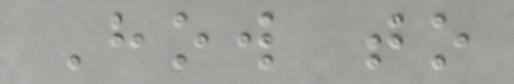How to
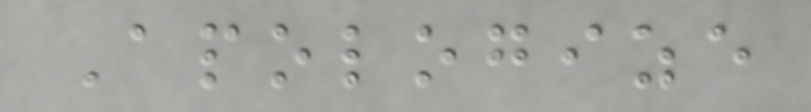Apologize
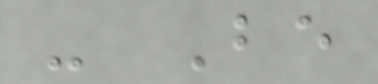- Be
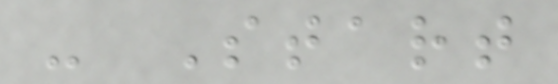- Start
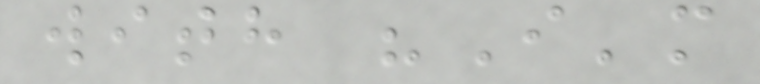with "I'm
